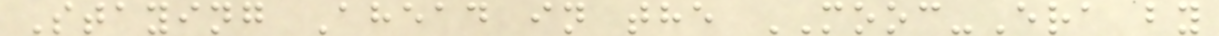Staying Ahead in the MOOC-Era by
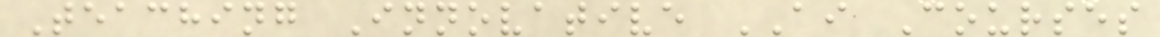Teaching Innovative AI Courses
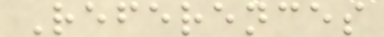References
